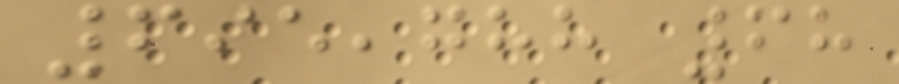695,788 68
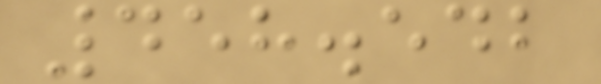458.542
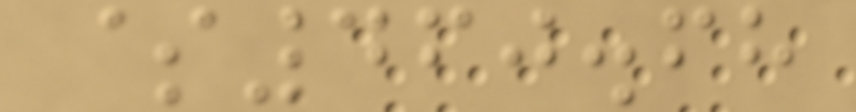$460.68
